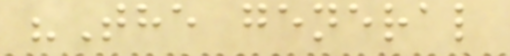"The general
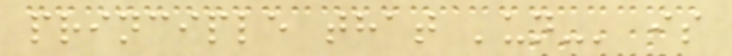principle that 'un-' is
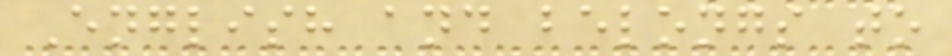English and belongs to
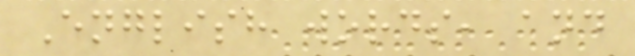English words, and
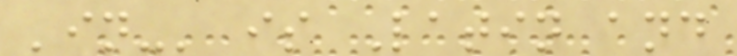'in-' is Latin and
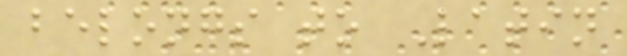belongs to Latin
